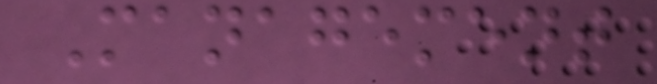Management
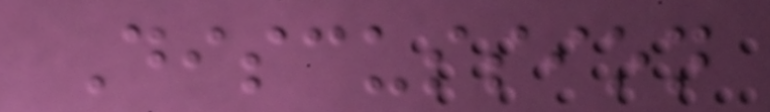Discussion
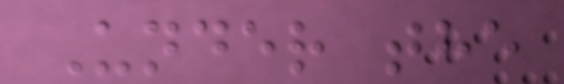Under the
